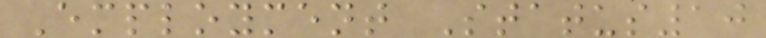Employment Status10
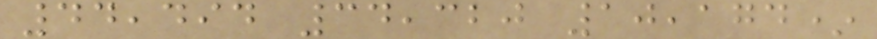44,494 34,320 10,174*
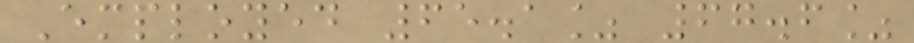Employed 65.1% 67.6%
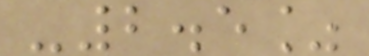-2.5%
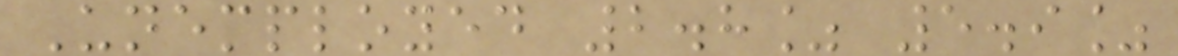Unemployed 2.8% 5.9%
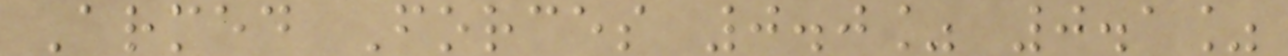Armed Forces 0.0% 0.1%
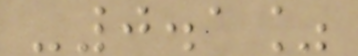-0.1%
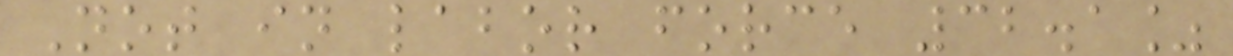Not in labor force 32.1%
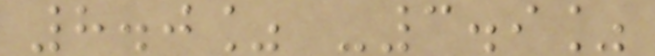8.0% -3.9%
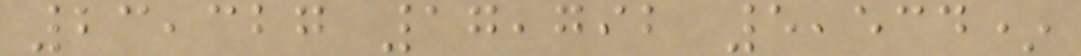23,327 17,792 5,534*
